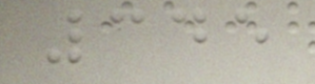345
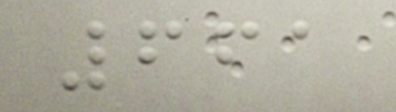661
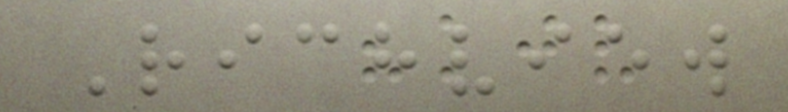Richview
